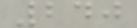240
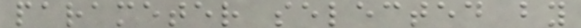parameter selected by
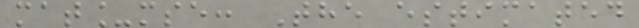mat_mse: The estimated
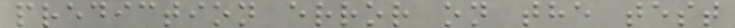prediction error on the test
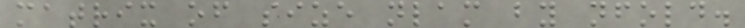matrix of size nlam by nfold.
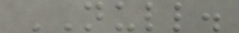NULL.
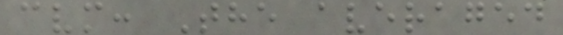cvm: The averaged
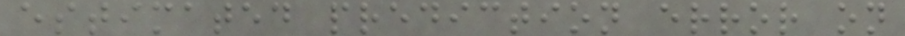estimated prediction error on
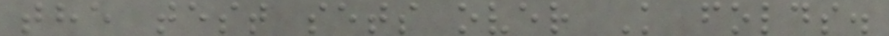the test sets over K folds.
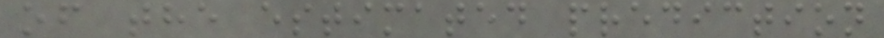of the estimated prediction
